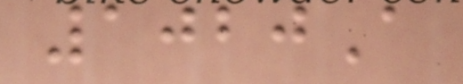1020A
